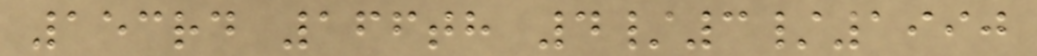153rd 166th 4/3/1990
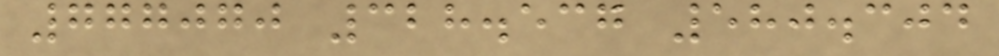777070 328.537 580.304
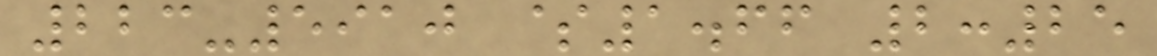223-5910 $1.66 2:25
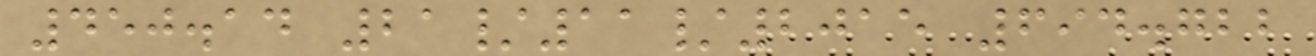450.14 21/11/2015 694.722
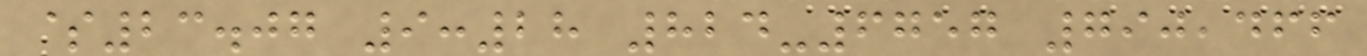$23.07 9:28 824-6757 790,466
